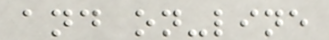and on-line
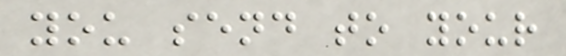you send to your
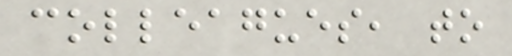colleagues, to
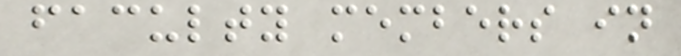faculty members in
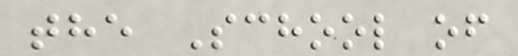the School of
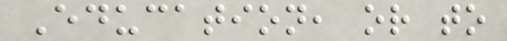Education, or to
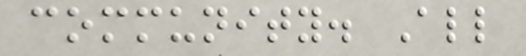community. All
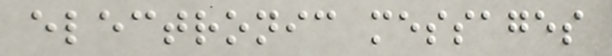electronic messages
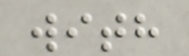with
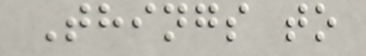Things to
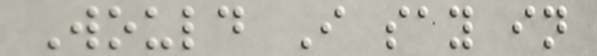Would I say in
